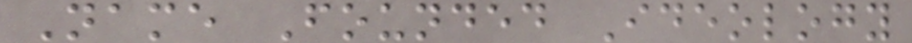Name Founded Ideology
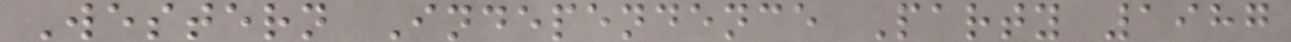Western Independence Party 1987
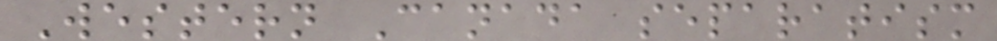Western Canada separatism
